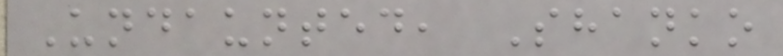Undaunted, Shanko
